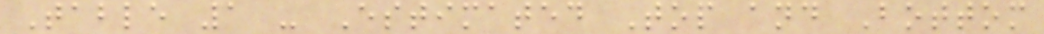Table 1 - Estimated Top and Bottom
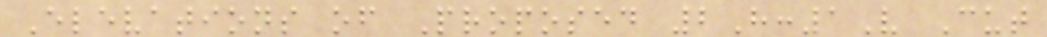Elevations of Proposed 2H:1V Cut
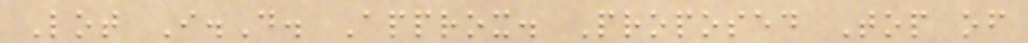Lot I.D. Approx. Proposed Top of
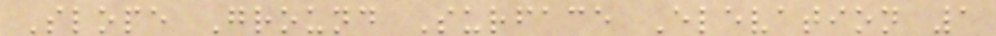Slope Ground Surface Elevation 1
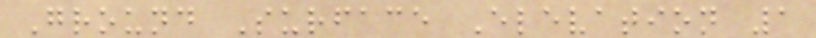Ground Surface Elevation 1
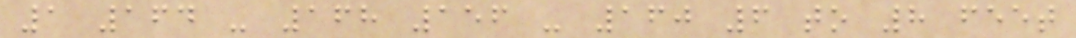1 164 - 168 156 - 160 6 to 8 feet
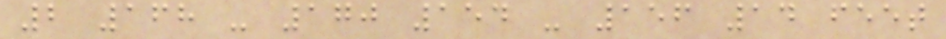2 168 - 170 154 - 156 14 feet
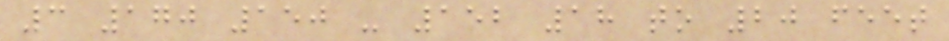3 170 150 - 152 18 to 20 feet
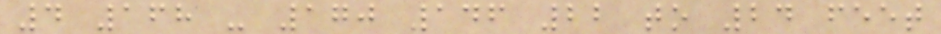4 168 - 170 146 22 to 24 feet
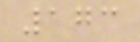173
